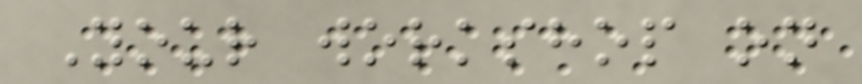Your workshop on
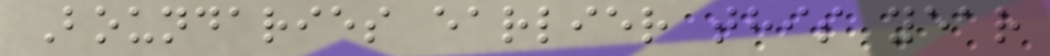Boundaries earlier this year
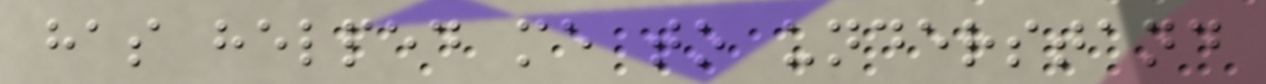has helped me to understand
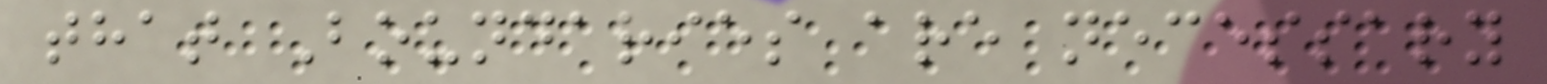that Boundaries are necessary
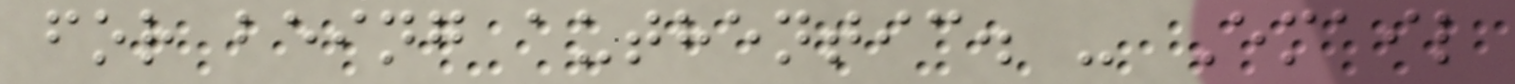for being authentic. - Email
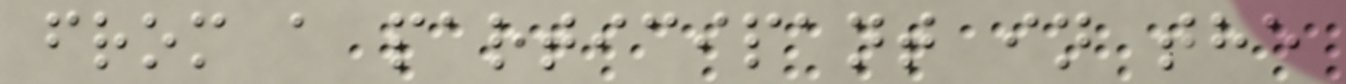from a participant in the
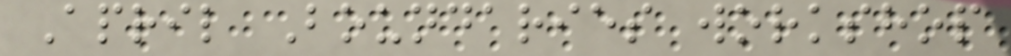April Boundaries workshop
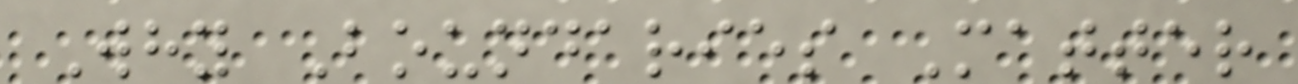Why Boundaries Matter
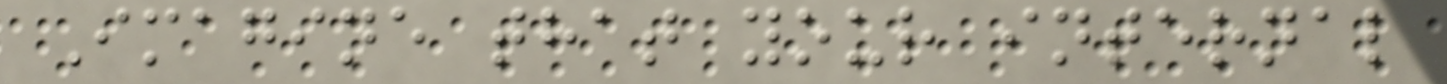Imagine that your internal
